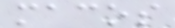macos
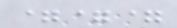===
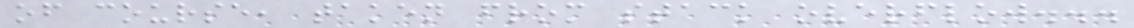of course, taken from stack overflow...
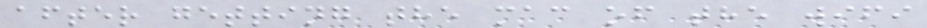after getting the mac of the wifi
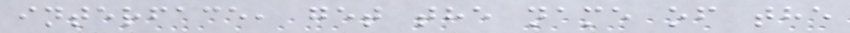interface, get the name of the
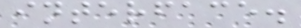interface.
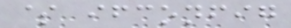$ ifconfig
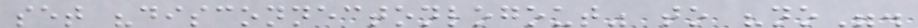set "disconnectonlogout" to "no".
